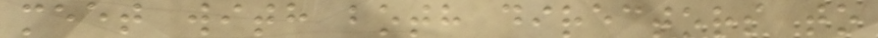meet with both directors to
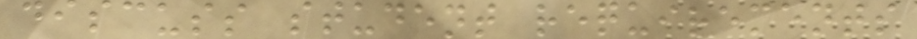discuss student requirements
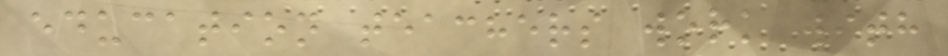education teachers work with
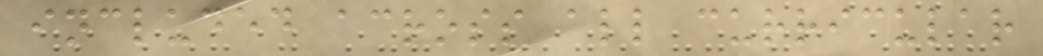included across all curricular
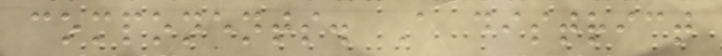components. A district
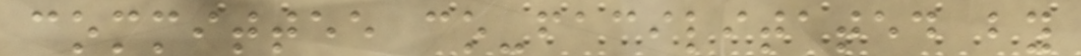committee co-facilitated by
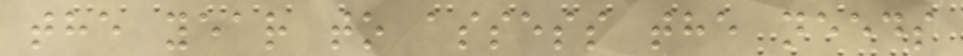the year to assess the needs
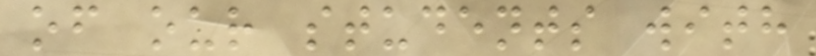of our students with
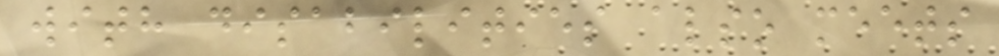with disabilities also meets
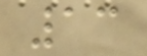13
